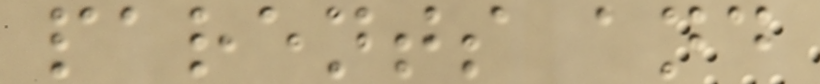parents and
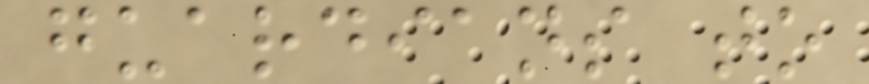guardians to
